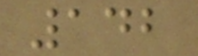142
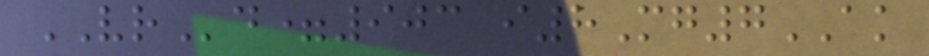VRd=903 i8Mg7AK
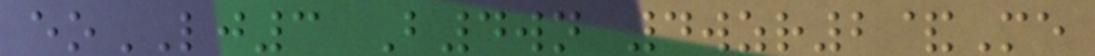eoLJ3 B4wn 4wzr2&Me
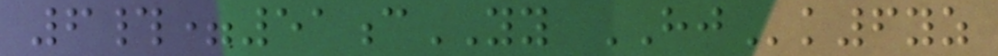6#=51cYY HJk6yz
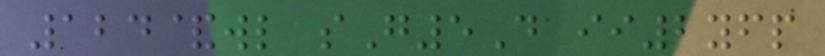124&wl sG5D ii2yfp
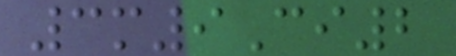3m9Ci2
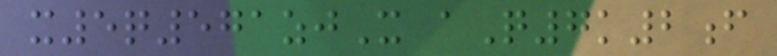x5q571zjX aQ7k2f
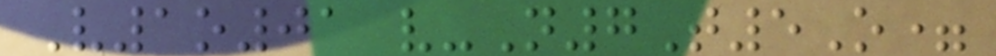V1o01 v-N7T5O=
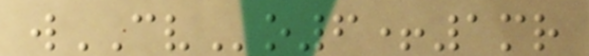wCVo6+1mr
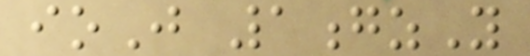ioJ 1gzY
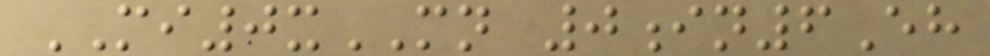MI0xMN 0in6Eh
